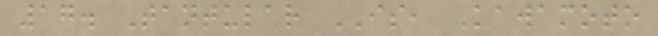17. Tantular IS, Kawamoto
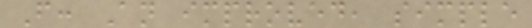F: An improved, simple
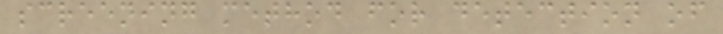screening method for detection of
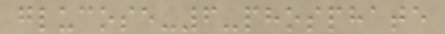glucose-6-phosphate
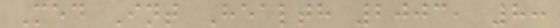Med Int Health 2003, 8:
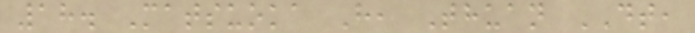18. Matsuoka H, Thuan DT,
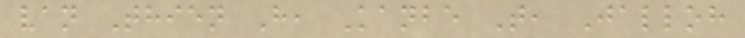van Thien H, Kanbe T, Jalloh
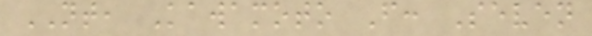NT, Kawamoto F: Seven
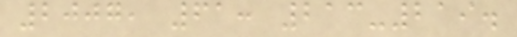2007, 61: 213-219.
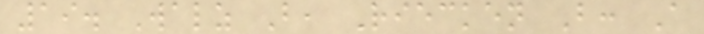19. Walz B, Riecken B: A
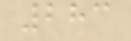283
